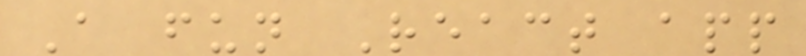A fun React app
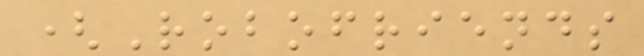(Robofriends
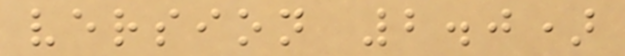version 2.0)
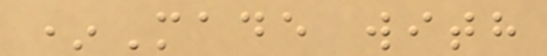*Made with
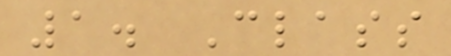1. Class
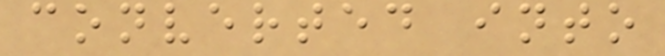converted into
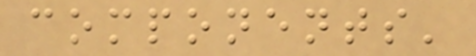components'
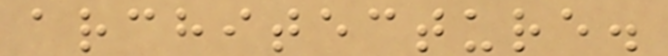architecture.
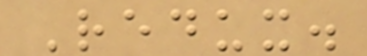Redux.
